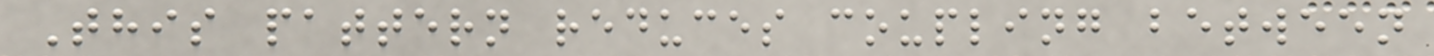This pattern reduces coupling between
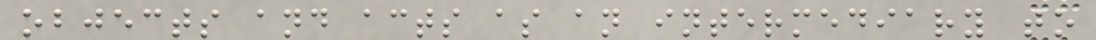objects and acts as an intermediary to
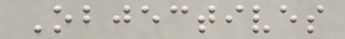Objectives
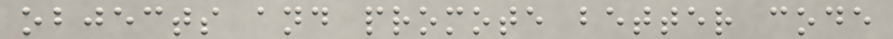objects and promote better code
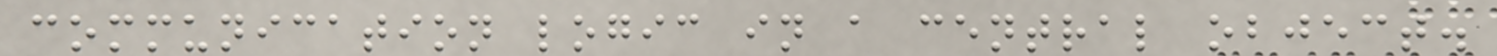communication logic in a central object.
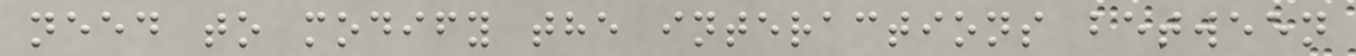need to modify the interactions between
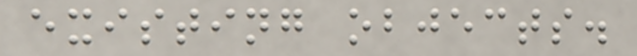existing objects.
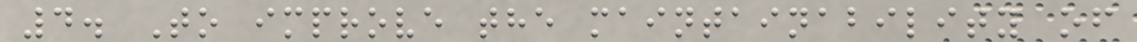4. To improve the maintainability of
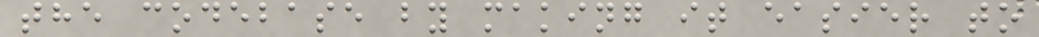the codebase by making it easier to
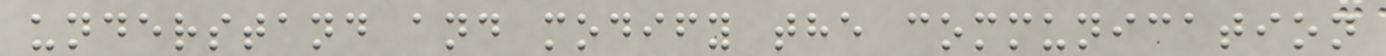understand and modify the communication
